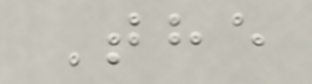The
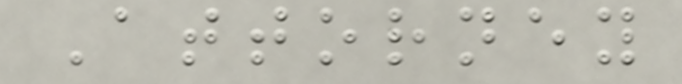Attorney
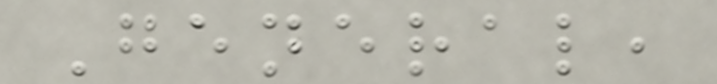General,
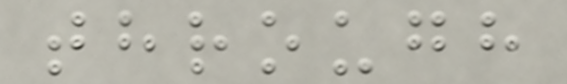through
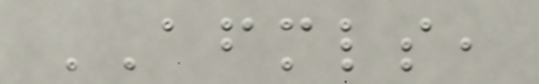AFMLS,
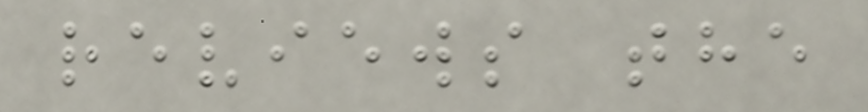reviews the
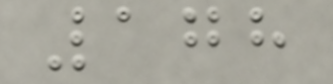178
